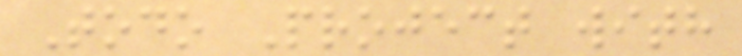Todo Project with
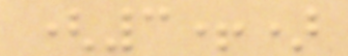(3+)
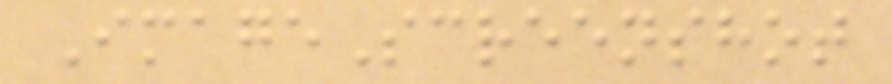ImageScreenshot
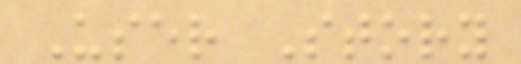User Story
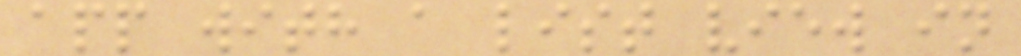app with a list view in
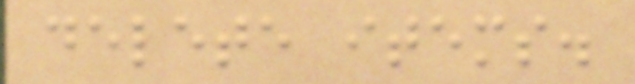delete items.
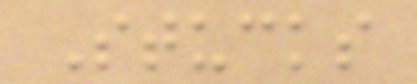Stucks
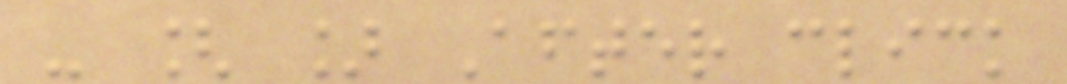- [ ] After click
